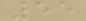55
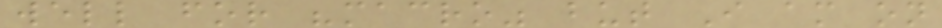well for "macro" but I am on
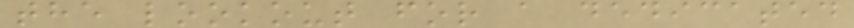the lookout for a dedicated
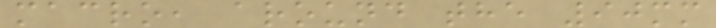macro, around the 90mm
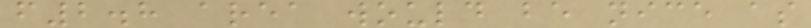f2.8 area would be nice as
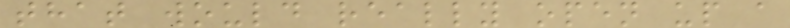that would really open up a
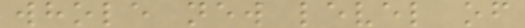whole new level of
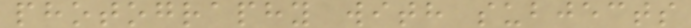photography with subjects
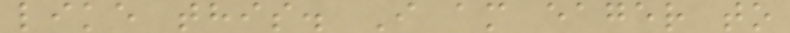like this. I am eager to
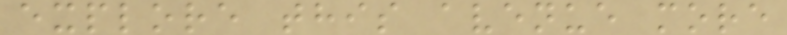explore this avenue more
